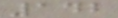142
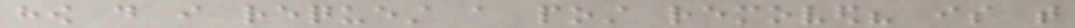how do i request a post removed? is that
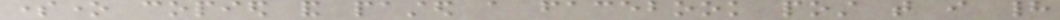someone copied and pasted a facebook post that i had
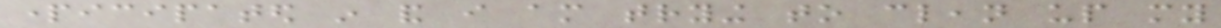participated in and i am trying to clean up my
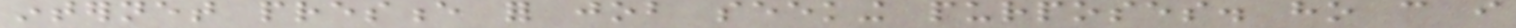internet presence for job seeking purposes. ho can i
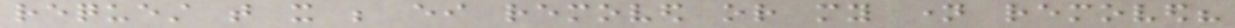request that it be either removed or my name removed?
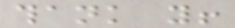thank you!
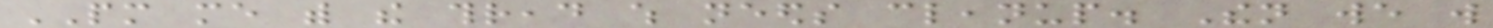PM me with the thread which needs cleanup. Then we will
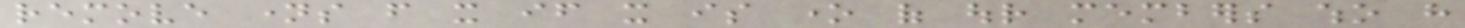remove names from it if it is one of our members who have
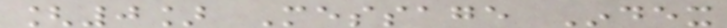[0] Message Index
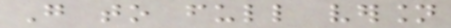Go to full version
